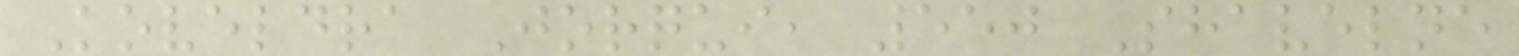Koveldra Jorqui, 550 Shavelne
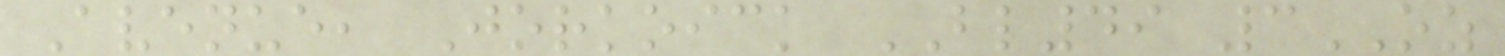Avenue, Jorkoick BL49 3OZ
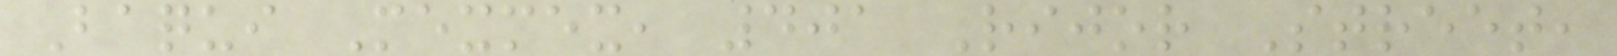Baqui Mexmex, 401 Rijor Street,
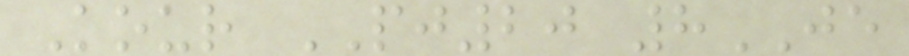Kour PJ20 8JE
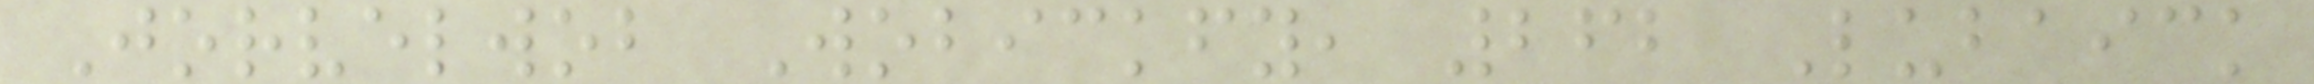Jorvelwob Wobickfy, 262 Lubaick
